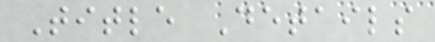Title Details
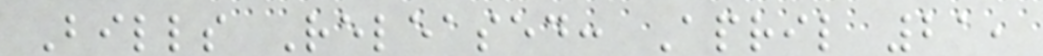Bills Released: April 21,
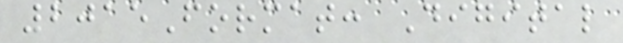2015Format: Digital
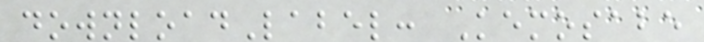downloadLabel: Kemosabe
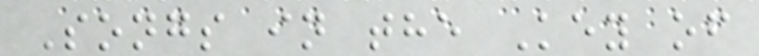Songs in the Key of
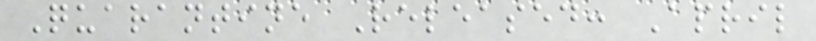Quarantine Released: April
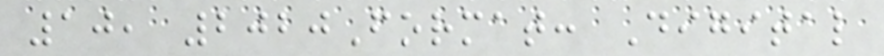10, 2020Format: Digital
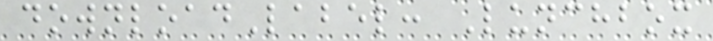downloadLabel: Lunchbox
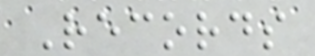Records
